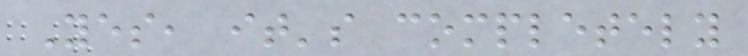Yes, it's completely
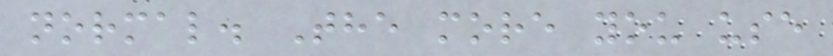normal. The more you use
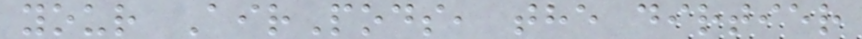your AirPods, the dirtier
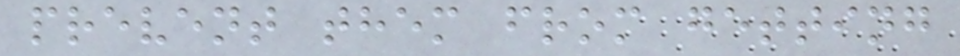prevent them from getting
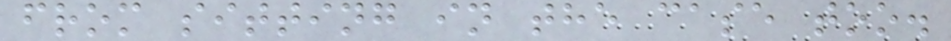from sitting in the case too.
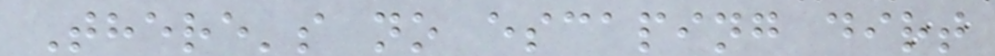There's no escaping dirt
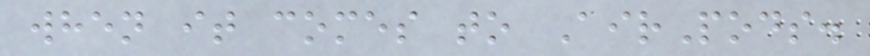when it comes to AirPods.
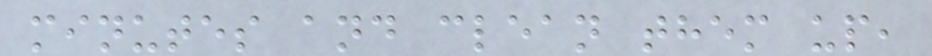minutes and clean them up,
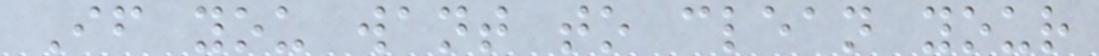If you want to clean your
